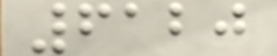6120
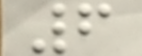6
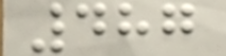487
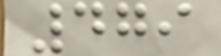479
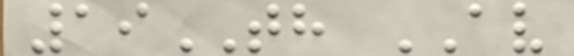19TH AV
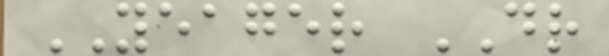YEAGER DR
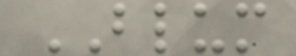BLUM
